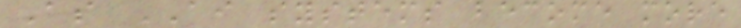As AI systems become more
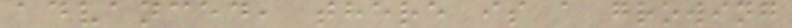advanced, there is a growing
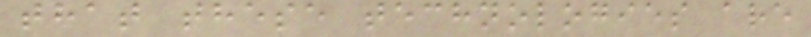that these technologies are
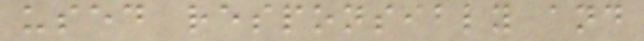used responsibly and
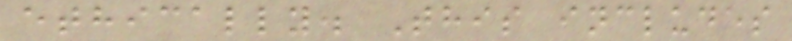ethically. This includes
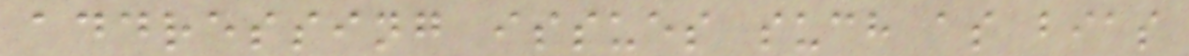addressing issues such as bias
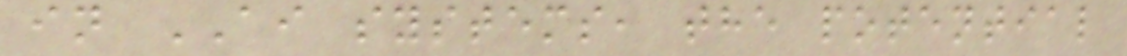in AI systems, the potential
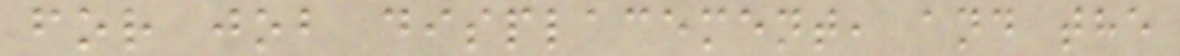for job displacement, and the
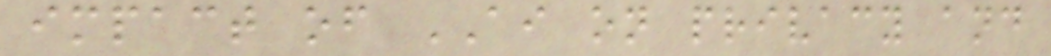impact of AI on privacy and
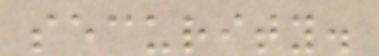security.
